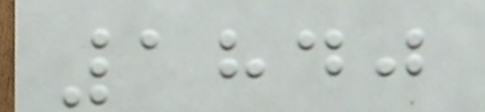1840
